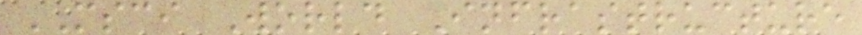MSCI World Infrastructure
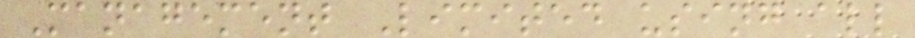Management Limited using all
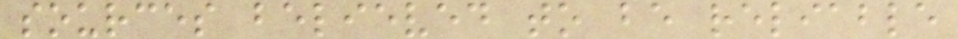sources believed to be reliable
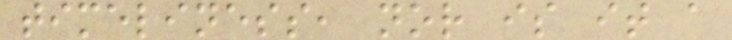timeliness, nor is it a
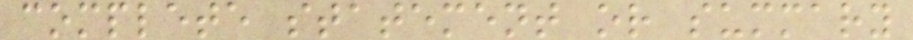complete statement or summary
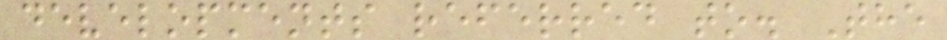developments referred to. The
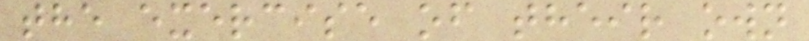the exercise of their own
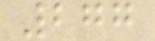277
